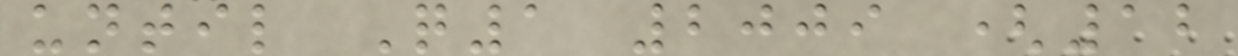until Q1 2009 (12
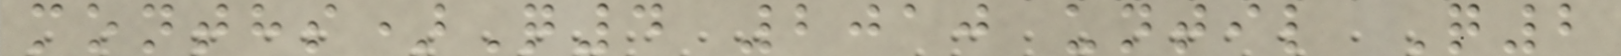months)Q4 2010 until Q2
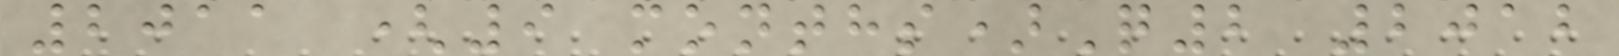2011 (9 months)Q2 2012
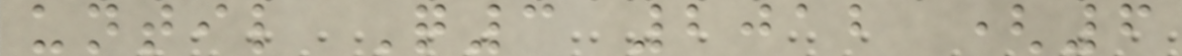until Q3 2012 (6
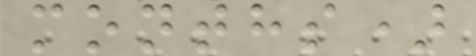months)
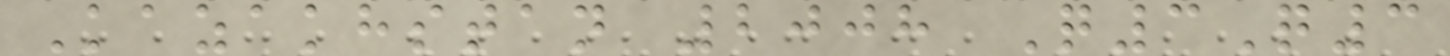Kazakhstan 2008 Q3Q3
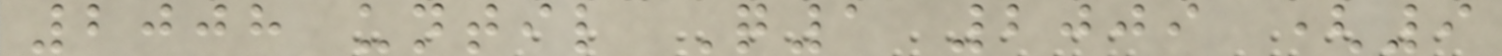2008 until Q1 2009 (9
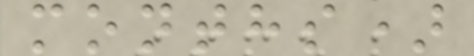months)
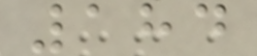184
